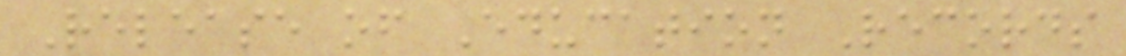Release of Education Records
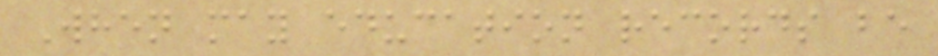When may education records be
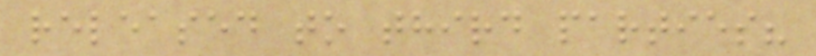released to third parties?
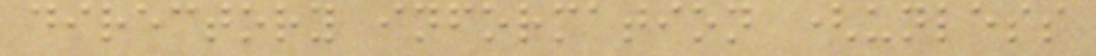directory information (unless
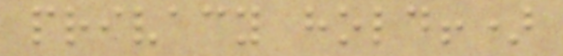privacy hold!)
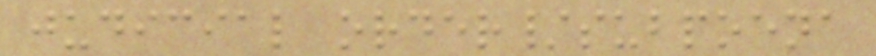judicial order/subpoena
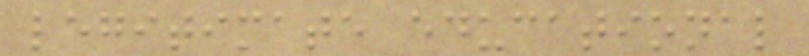legitimate educational
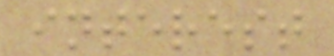interest
